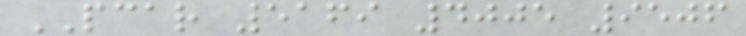PCAR 5169 4005 9506
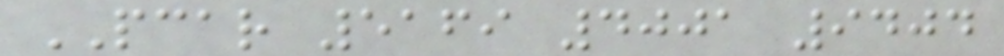PCAR 5169 4001 9404
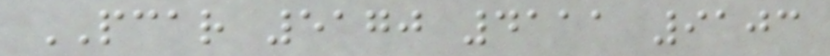PCAR 5170 4111 9103
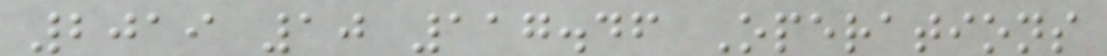2019 10 117.46 Operations
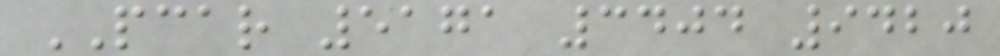PCAR 5171 3404 9420
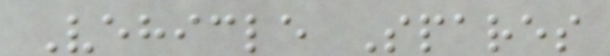Vehicle Spares
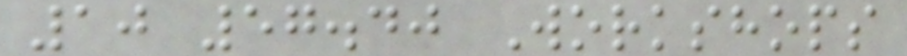10 57.40 Workshops
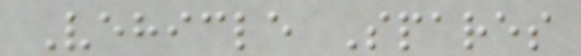Vehicle Spares
